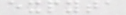expyta
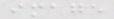image
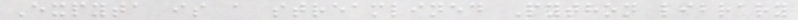Expyta is a streamlined Python library
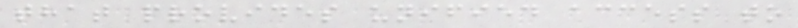that provides unified access to
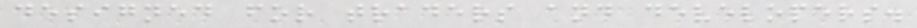designed for traders and developers.
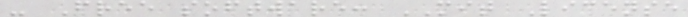- Free software: MIT License
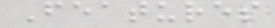Features
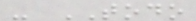- TODO
